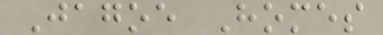Jagoe Homes
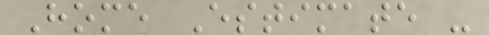Home Estimate -
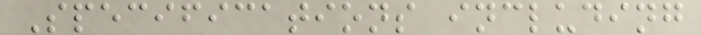Specifications including
